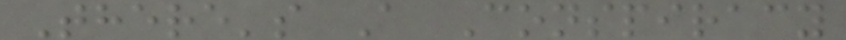There's A Conspiracy
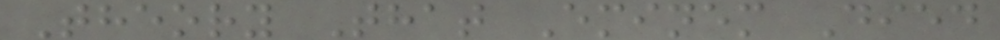Theory That Eminem Died
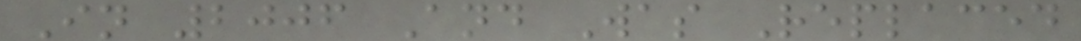In 2006 And Was Replaced
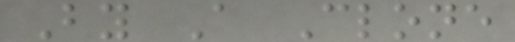By A Clone
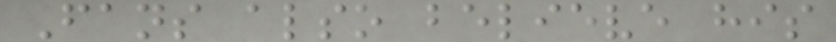Fans also believe his
